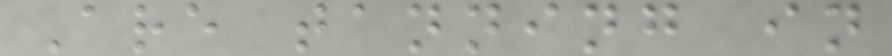Are tanning in
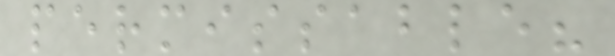permissable?
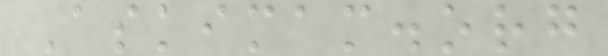Askimam.org
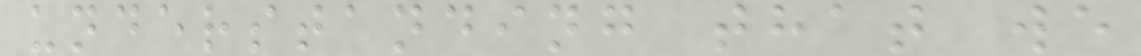understanding that we
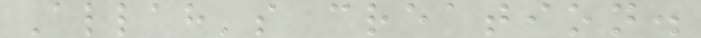Allah's creation.
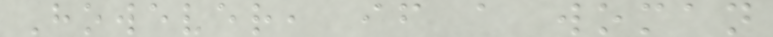However, if a woman
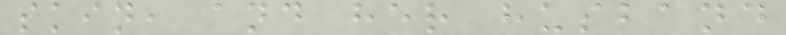skin, and her husband
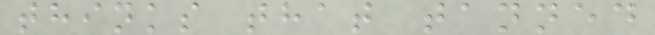thinks that tanned
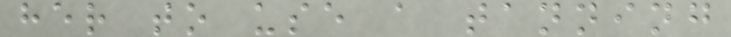her to use a tanning
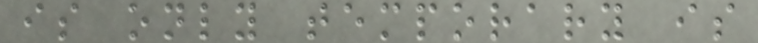is only temporary is
